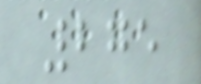275
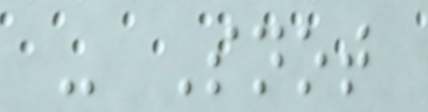- Snot
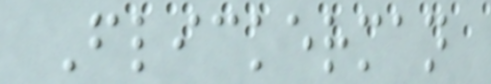Flickerman
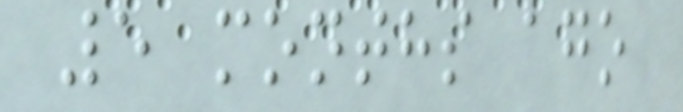5 months ago
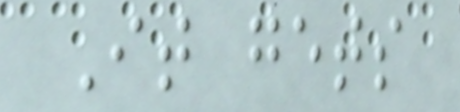It gets
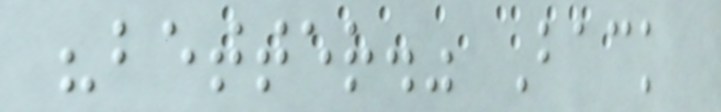"better." Back
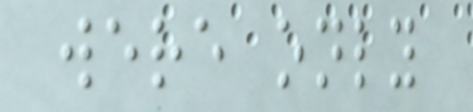were only
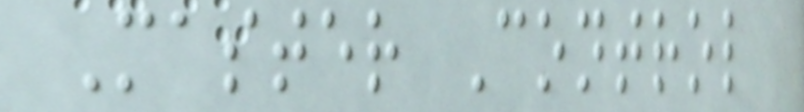Master Control
